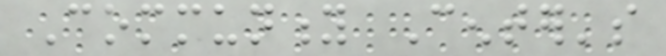Community Center's
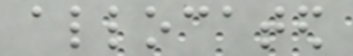allocated
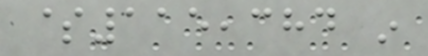$115,384 in
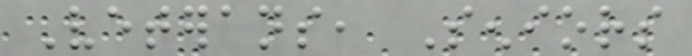Veterans, Seniors
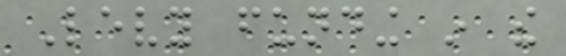Levy funding in the
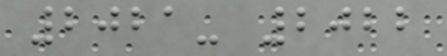2021- 2022
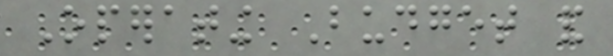Operating Budget and
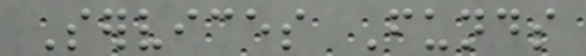Services Funds
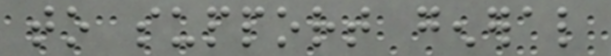to support general
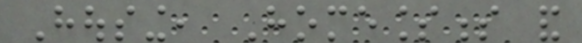Housing, Homelessness and
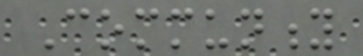Community
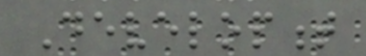Development
